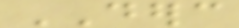DERC
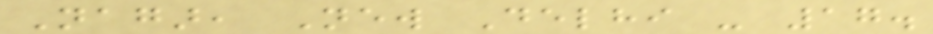Nagar, New Delhi - 17.
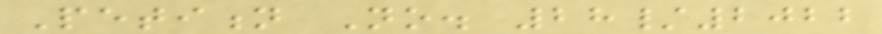Petition No. 28/2022
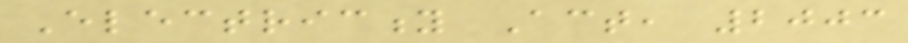Electricity Act, 2003
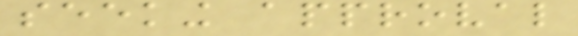seeking approval
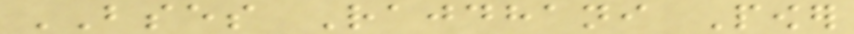BSES Rajdhani Power
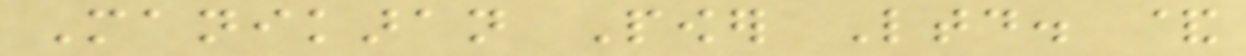Manikaran Power Ltd. &
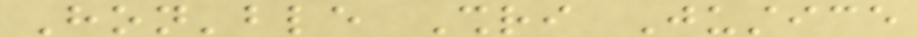Hon'ble Shri Justice
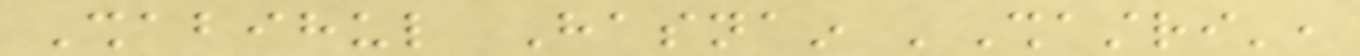Shabihul Hasnain 'Shastri',
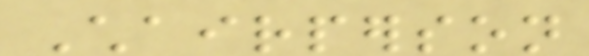Chairperson
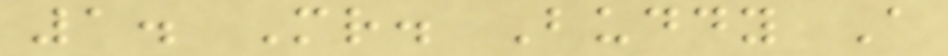1. Mr. Buddy A
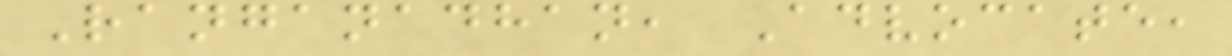Ranganadhan, Advocate,
